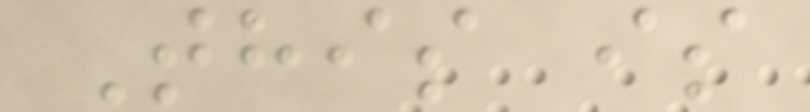This is
